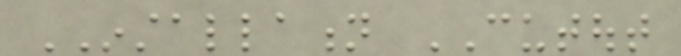INSTALLATION CUTOUT
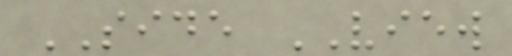SIDE VIEW
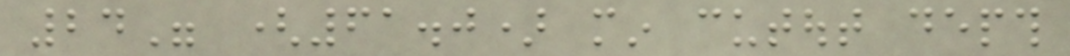24" (61.0) min cutout depth
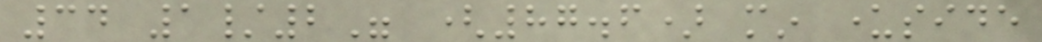34 1/2" (87.6) min underside
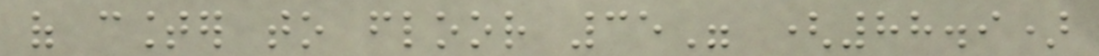of counter to floor 35" (88.9)
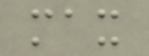max
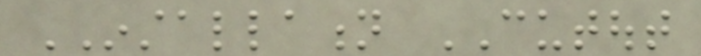INSTALLATION CUTOUT
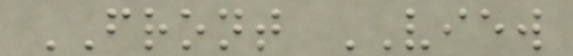FRONT VIEW
